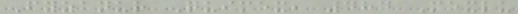Fyzanur Quimex, 484 Mexlu
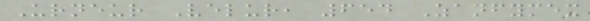Urneur Velur, 654 Zanfymex
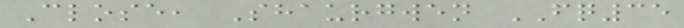Close, Shaurgwen FQ35
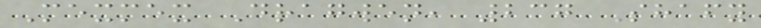Mexmex Dragwen, 237 Shafy
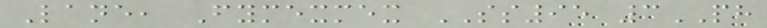Lane, Fymexmex SS95 3PH
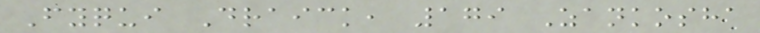Fyqui Draick, 179 Zankosha
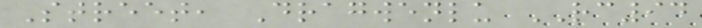Street, Dragwenlu RC94
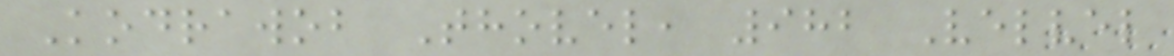Kodrawob Thovel, 982 Velvel
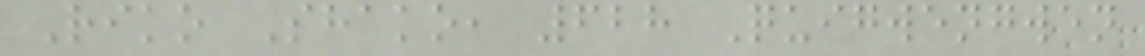Riko Shako, 628 Quigwengwen
